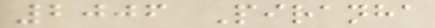2006 Piranha
